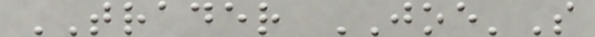TRADER JOE'S
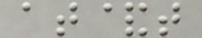at&t
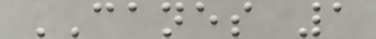CANES 1
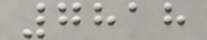7818
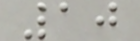10
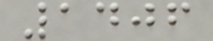1406
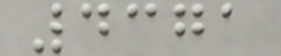4371
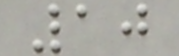10
